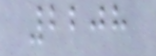2208
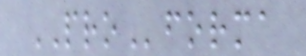PROforma
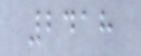2418
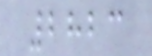2823
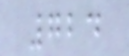724
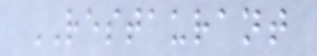RESTAURANT
